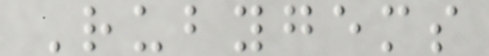Rubygems
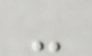-
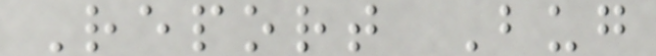Report Bug
